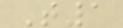T1
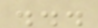...
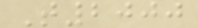T2000
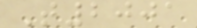T2001
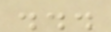...
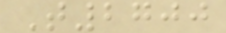T2700
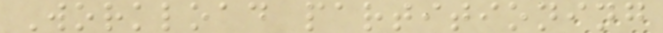Workload partitioning
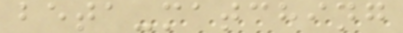beta-matching
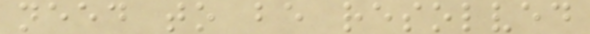need to be resolved
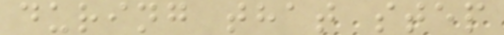during that step
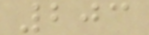203
